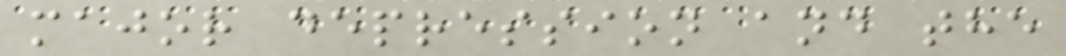major depression and the
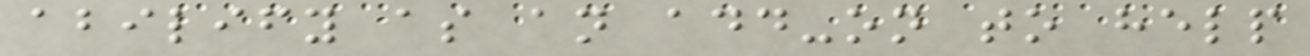abilify as an add-on to help
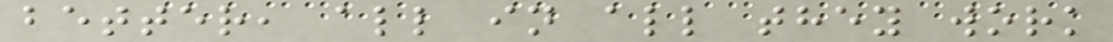better, all in all they work
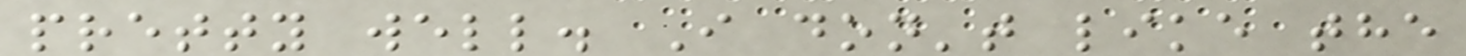pretty well. I don't like the
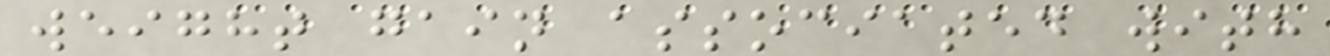weight gain associated with
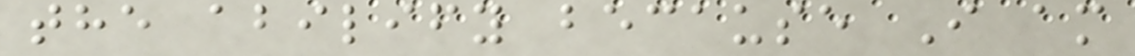the abilify because I am
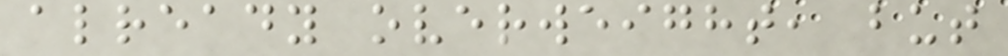already overweight, but
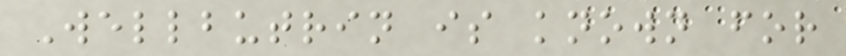Wellbutrin is known for
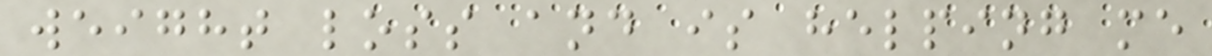weight loss and is helping me
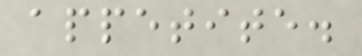appetite.
